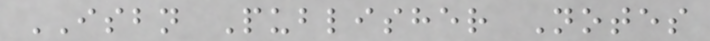ISBN Publisher Notes
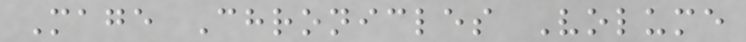Mage Chronicles Volume
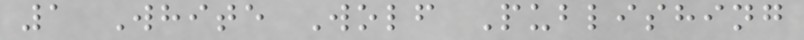1 White Wolf Publishing
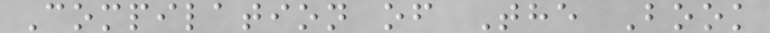Compilation of The Book
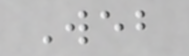Web
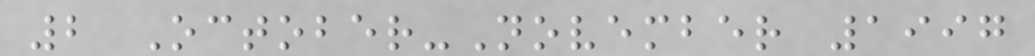2 October-November 1997
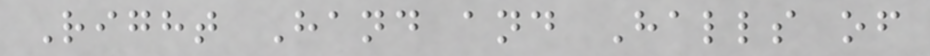Right Hand and Halls of
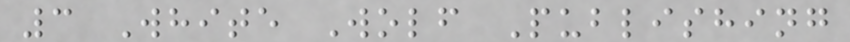3 White Wolf Publishing
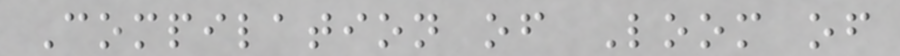Compilation of Loom of
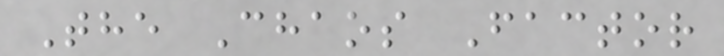The Chaos Factor
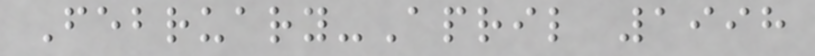February-April 1998
